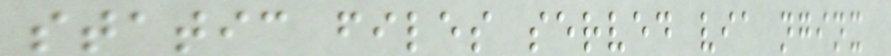static files served via nginx
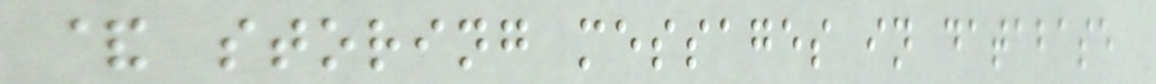& storing messages in database
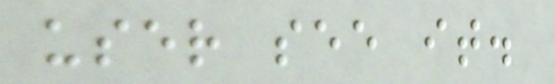user see it.
